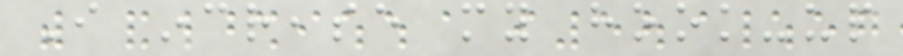I increase my hook-up
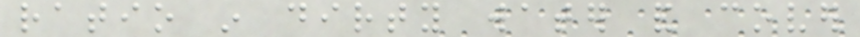ratio in dirty water and cover
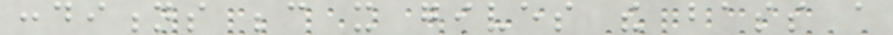conditions because it gives the bass a
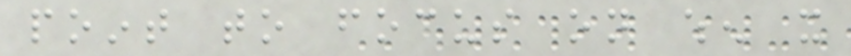point to focus on when it
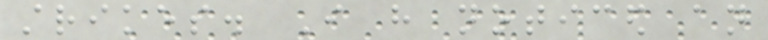strikes. I have noticed an
